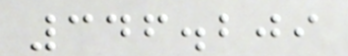346.209
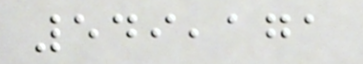549,171
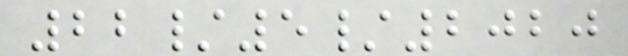22/5/2020
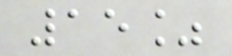15%
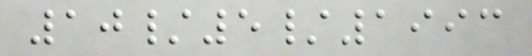10/5/1993
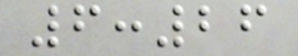6:26
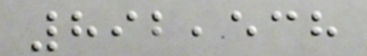892,538
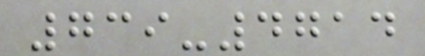739-4714
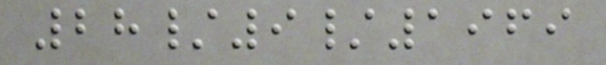28/9/1969
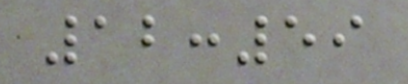12:59
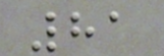81
